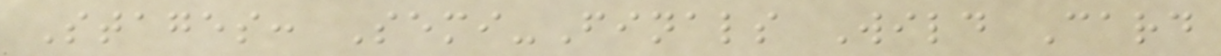Stages: Semi-Finals Wild Card
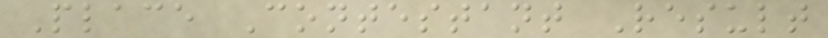Place Contestant Result
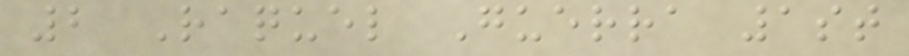2 Raquel Guerra 1st
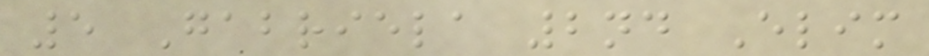5 Gabriela 2nd Elim
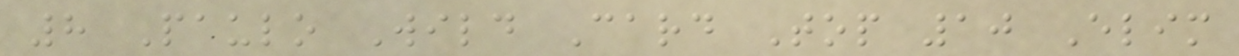8 Paulo Wild Card Top 10 Elim
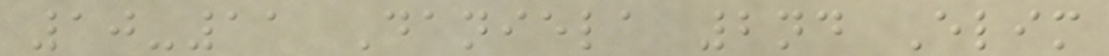10-11 Daniela 2nd Elim
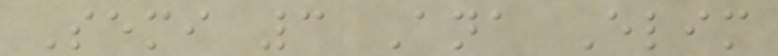Semi 3 Ana Elim
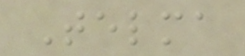Telma
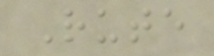Rute
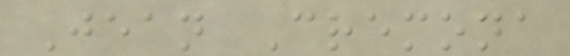Jean Cremona
